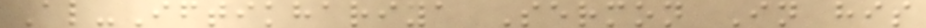Al-Iftikhariya Sermon In his
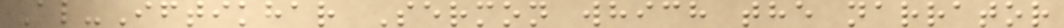Al-Iftikhar Sermon which the narrator
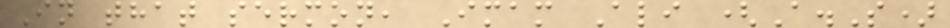In that sermon, Imam Ali (A.S)
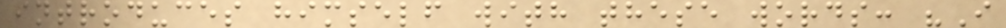introduces himself with these words: "I
